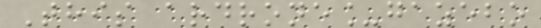This ardrone_gazebo
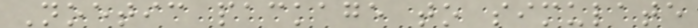Noetic package to simulate
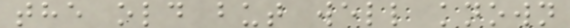the old but well known
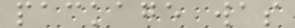package was
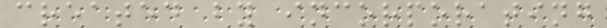created by incorporating
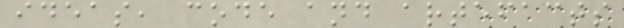ideas, code and artefacts
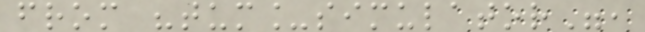from "tum_simulator",
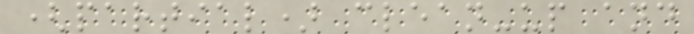(partial) clean-up and
